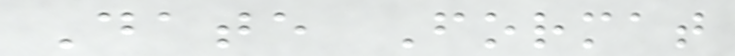Date Format
